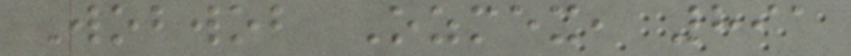Wobwob Ozmex, 891
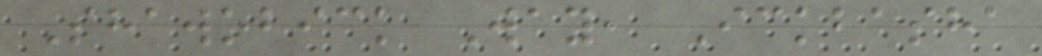Shawobick Way, Ickbasha
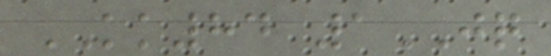KK84 1JQ
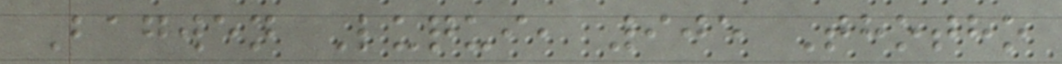Bagwen Luqui, 905 Thotho
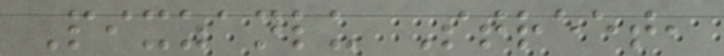Pixzanlu Street,
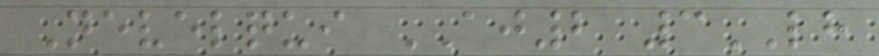Nevelqui AJ2 3LH
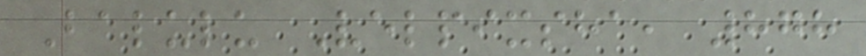Balulu Velpixsha, 878
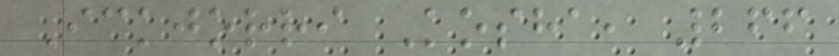Ickjorri Kosha, 266
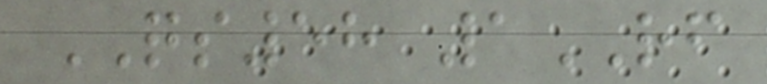QS58 1RF
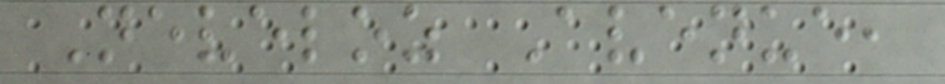Neveloz Avenue,
